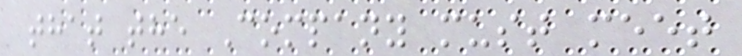that the Company must meet
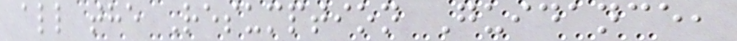all the Resumption Guidance,
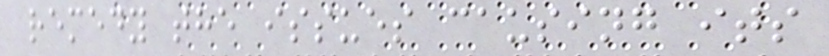remedy the issues causing its
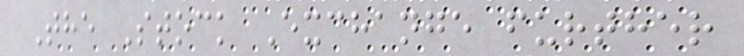The Stock Exchange further
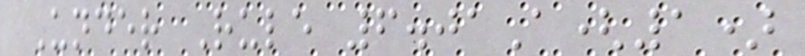Under Rule 6.01A(1)
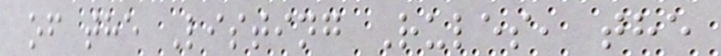of the Listing Rules, the
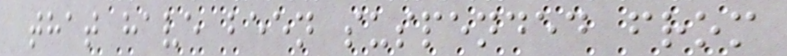that have been suspended from
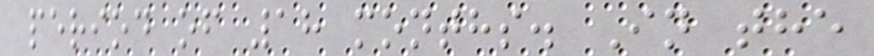period of 18 months. In the
